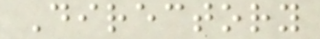Directory
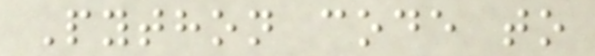Python code to
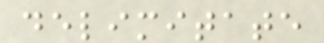delimitate
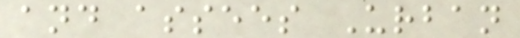and assees Urban
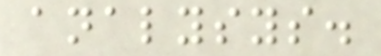analysys.
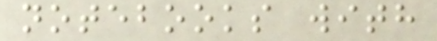notebooks with
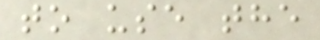to use the
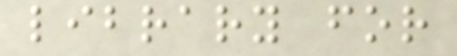library for
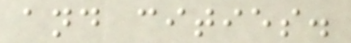and cities.
